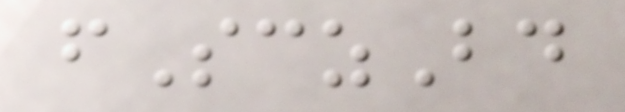fSczBd
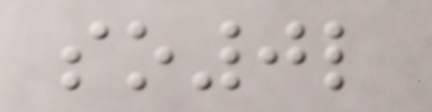so0l
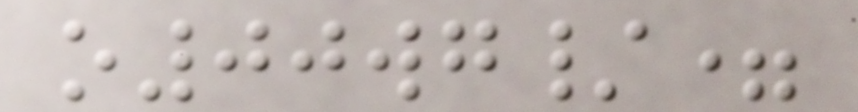o00wg/=
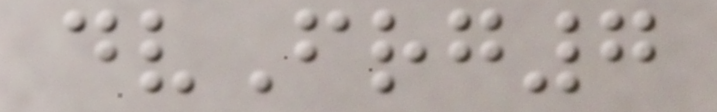dvFrg7
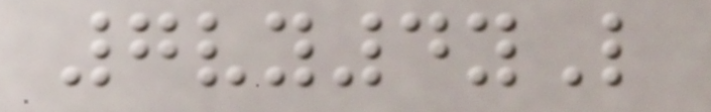7vy4yL
